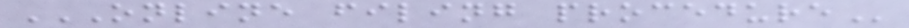ONLINE FILING PROCEDURE
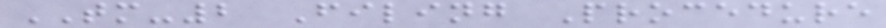TM-2 Filing Procedure
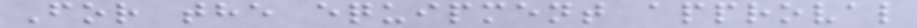For the equipment approval
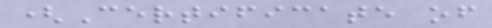(Certificate of
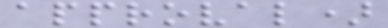approval)
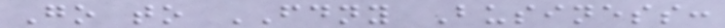Go to FDNY Business:
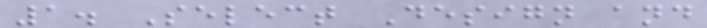1. Select Design and
